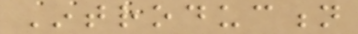Introduction
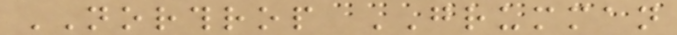NORTHROP GRUMMAN
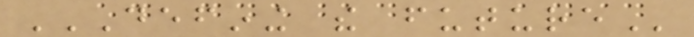DEFINING THE FUTURE
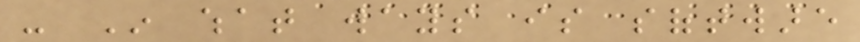- In what ways is software
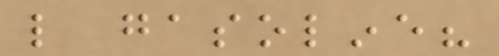like gasoline?
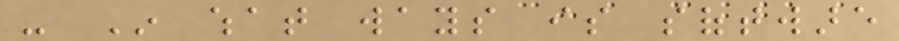- In what ways is software
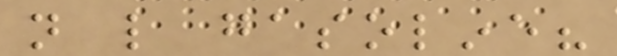not like gasoline?
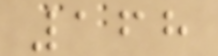168
